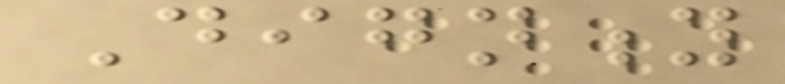Dignity
